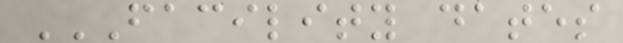FACILITY DATES
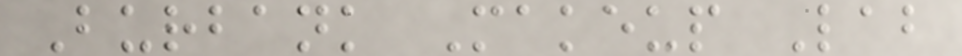Burbank Makeup Lab
